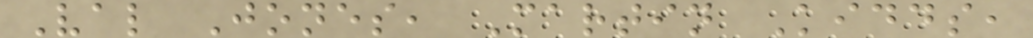Val Jones, Martin Kidds,
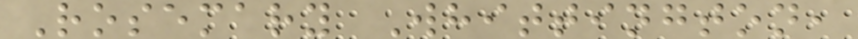Rosemary Whittington,
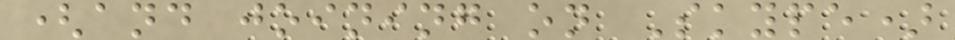(and joining on Skype)
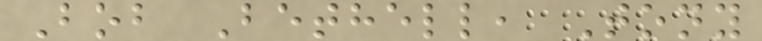Bob Bethell, Tony
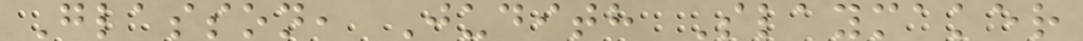Glasson, Judith Slaymaker
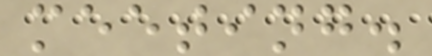meeting.
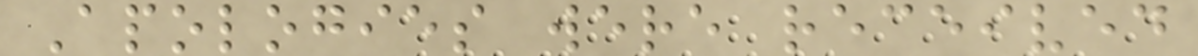Apologies were received
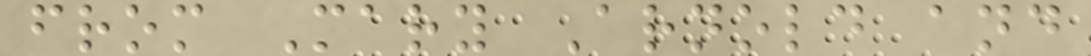from Mary Arnold and
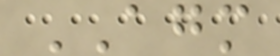AGM
